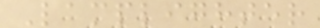Lamplighter
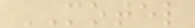MOTEL
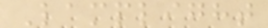Lamplight
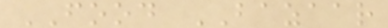FOOD BAZAAR
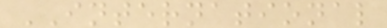INTERNATIONAL
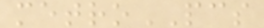metroPCS
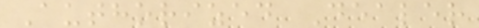Authorized Dealer
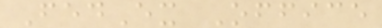FedEx Office
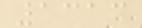1313
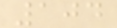104
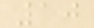10
